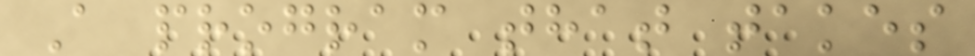A program that takes
